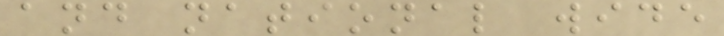and national wide
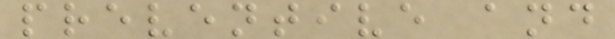preventive and
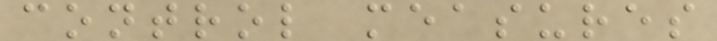control measures
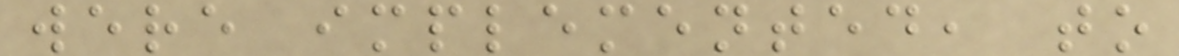were implemented, to
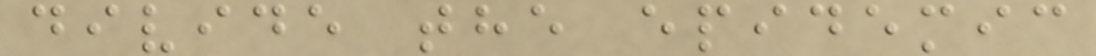divide the epidemic
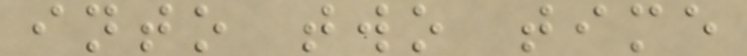into two time
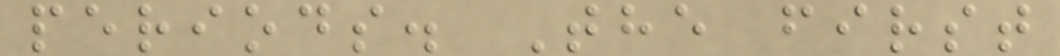periods. The first
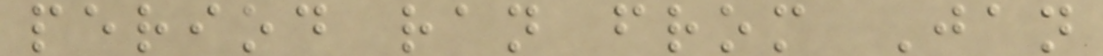period ran from Jan
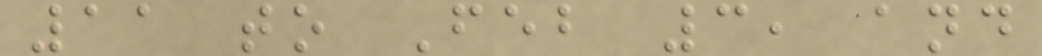11 to Feb 3, and
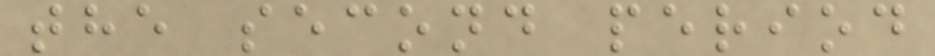the second period
